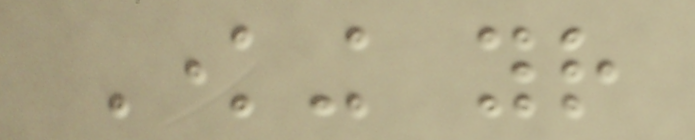Knowing your
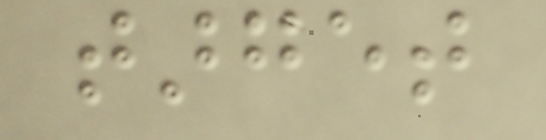target
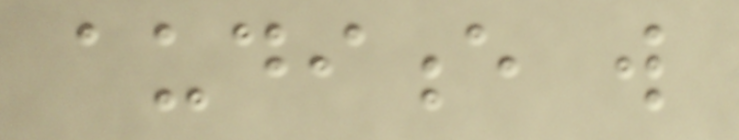audience will
